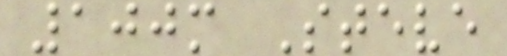100m Steve
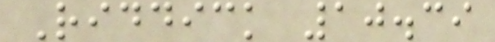Riddick 10.39
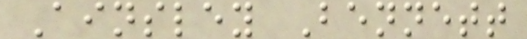Ainsley Bennett
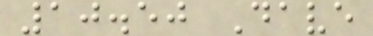10.50 Dave
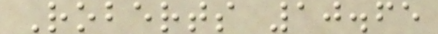Roberts 10.65
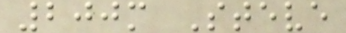200m Steve
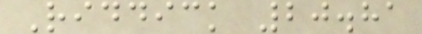Riddick 20.81
